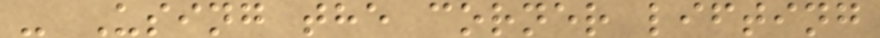- Using the corner lifting
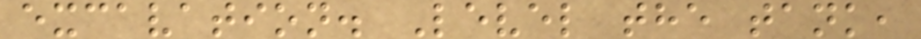excavation. Level the tank,
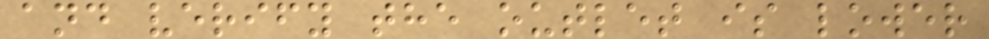and verify the outlet is lower
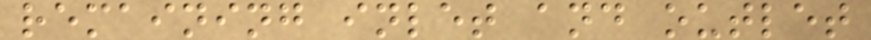remaining inlet and outlet
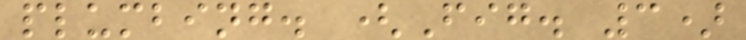plumbing. (Fig. 3)
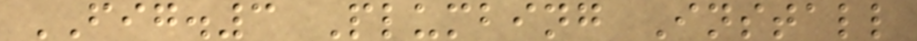FIG.3 Plumbing Install
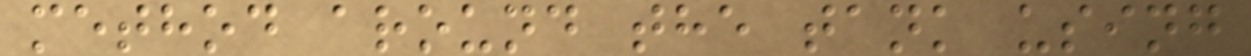method around the tank using
